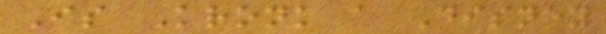Is Kronk a Disney
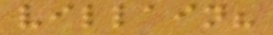villain?
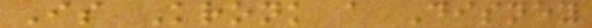Is Kronk a Disney
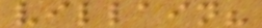villain?
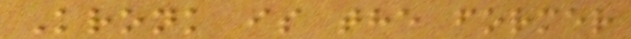Kronk is the former
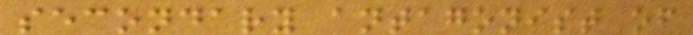secondary antagonist of
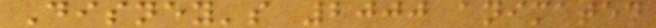Disney's 2000 animated
